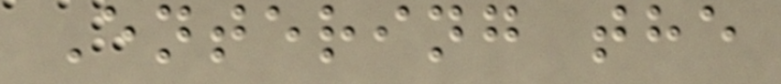Entering the
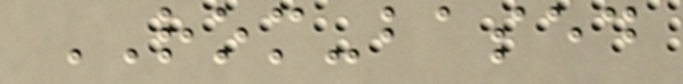ROM-based
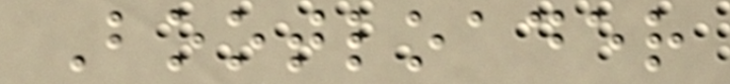Bootloader
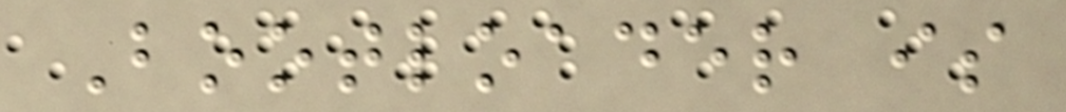Bootloader is
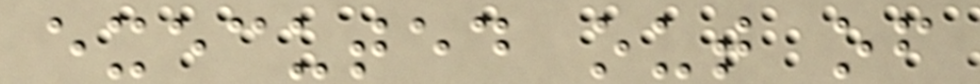executed out of
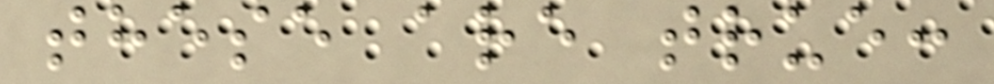these are true:
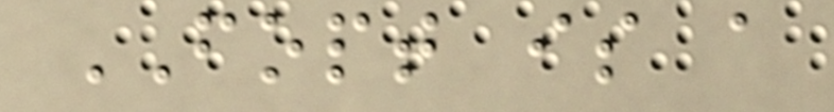FOPT is a
